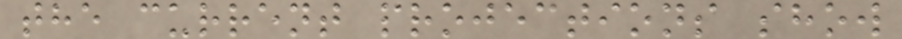the current projections show
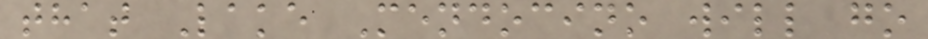that Lake Mendocino will go
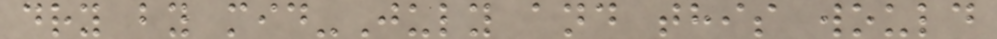dry by mid-July and this would
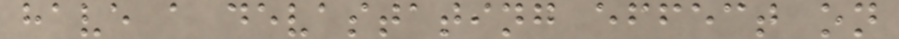have a devastating effect on
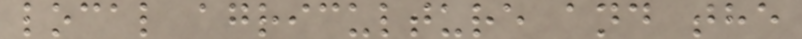local agriculture and the
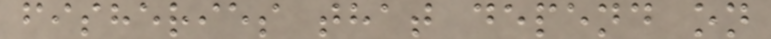fisheries that depend on
